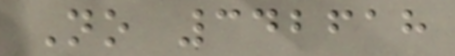No 342618
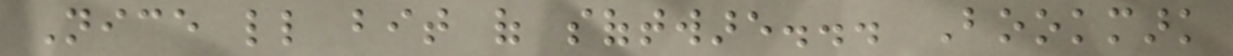Nice little bit of software... Bookmark
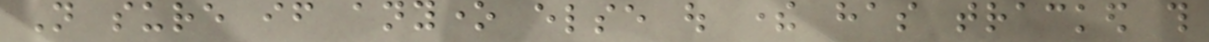Not sure if anyone else out there has tracked this
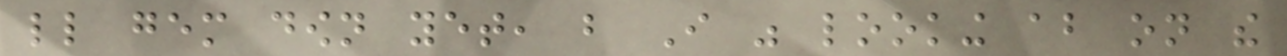little gem down yet, but I was looking about on the
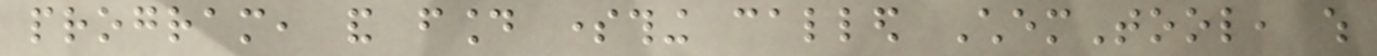program, and found something called ChemTool, which
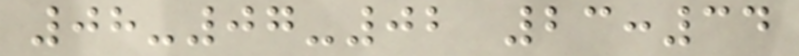08-07-02 23:34
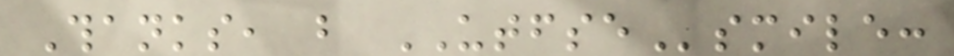Thanks, but UTFSEsmile:
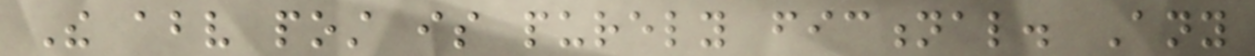The above post is purely fictional. Any
